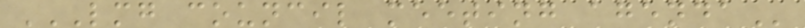LMG COUNCIL MEETING AGENDA
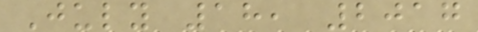July 18, 2017
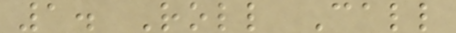1. Roll Call
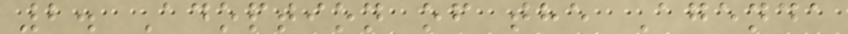2. Adoption of the Agenda
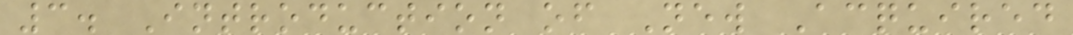3. Introduction of New Acquired
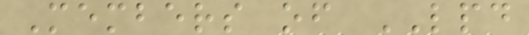Members of LPD
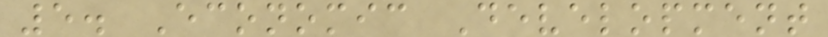5. Economic Development
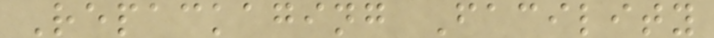Repackaging Facility
